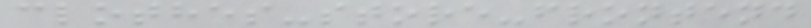clothes-store-frontend
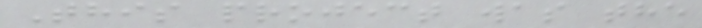This project was the
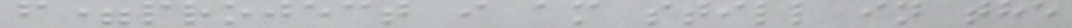f=project i am still in the
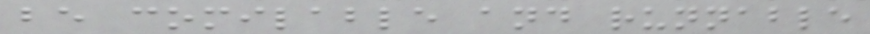be comilable and runnable
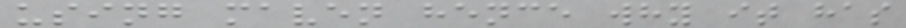using maven hence why it has
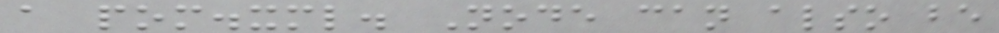a pom.xml. Node can also be
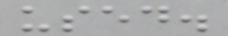used.
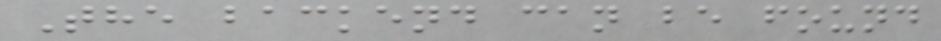The backend can be found
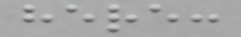here:
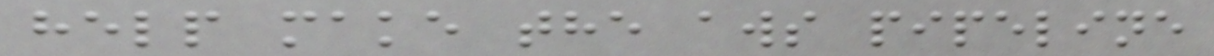help make the aws pipeline
